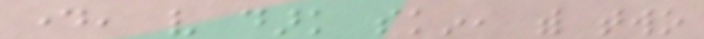day, very dark skin, with two
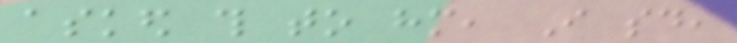asked this to him, I said,
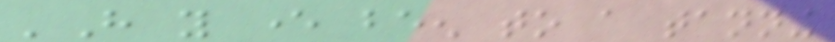'Have you ever been to a tanning
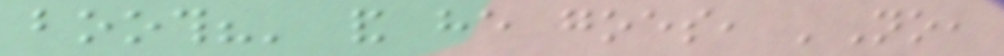booth?' and he goes, 'No,
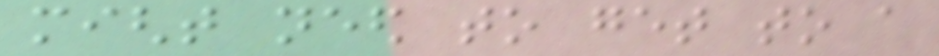might need to get to a
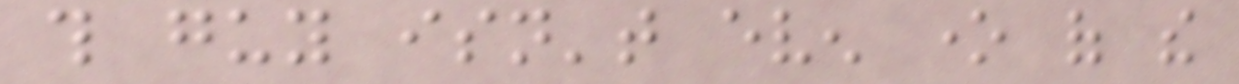this guy isn't even one of the
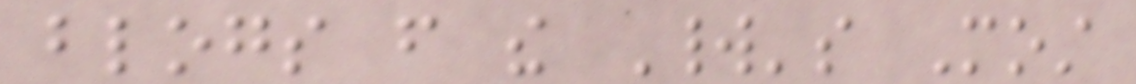blogs from the World's Most
